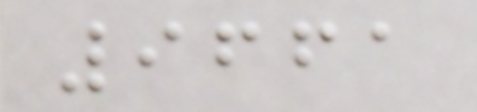9661
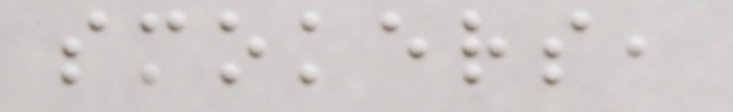smokers,
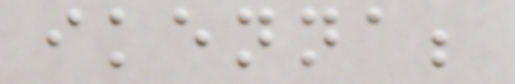ikenna;
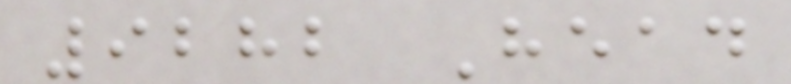9282 Head
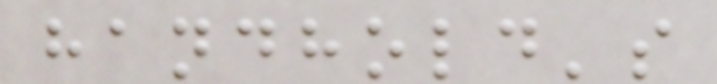handhold's
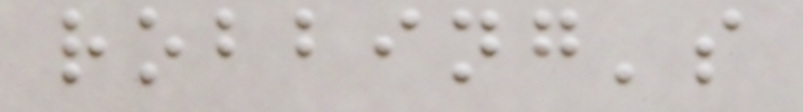robbing's
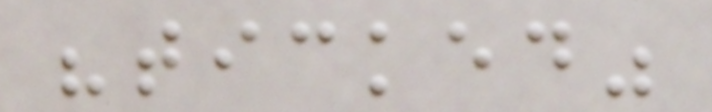"ticked"
